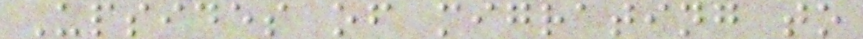Upsides of migrating to
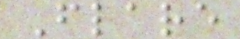Flare
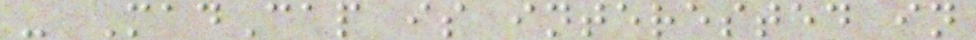- MadCap is interested in
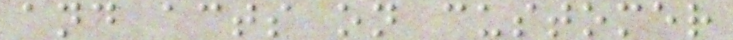and acts on customer
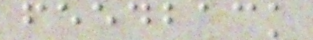feedback
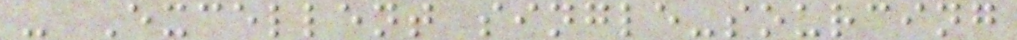- Excellent single-sourcing
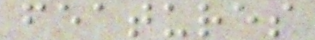features
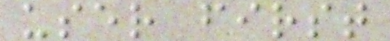user first
